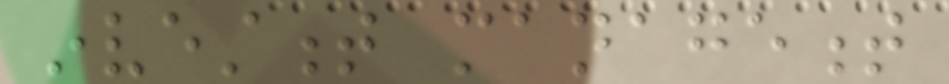investment management
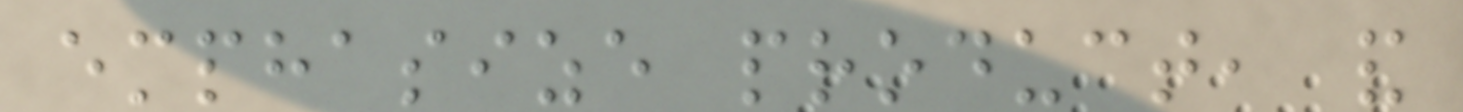emphasize product, and
